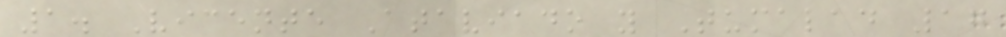1. Vicente Ataviado y Tumalad 17
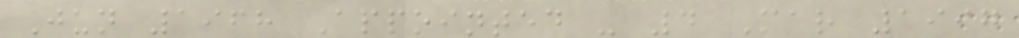Jun 1968 Appointed - 4 Mar 1997
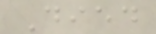Died
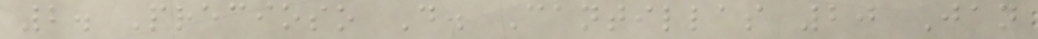2. Precioso D. Cantillas 20 Jan
